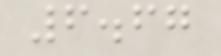6.67
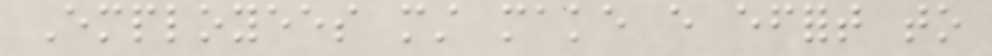Employees must make every effort to
